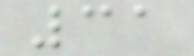31
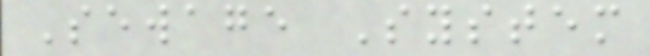Sewage System
